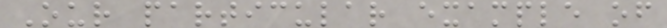Our particular example of
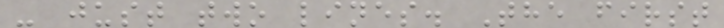- just two lines. The first
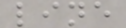line
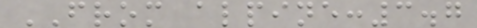FROM alpine:3.7
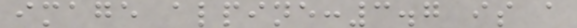image alpine:3.7 is a
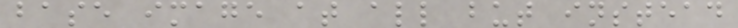base image at all but instead
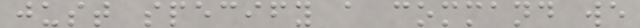just specify a command we
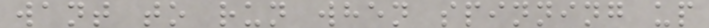want to run when spinning up
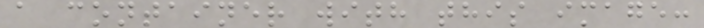a container with this image:
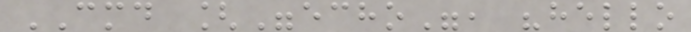CMD ["echo", "hello
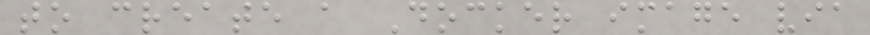to create a Docker image via
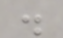.
